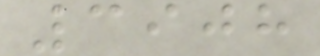3908
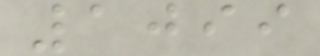1099
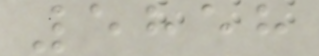5858
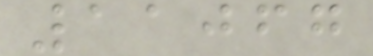11067
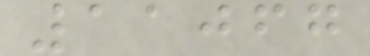11067
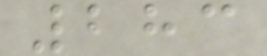283
